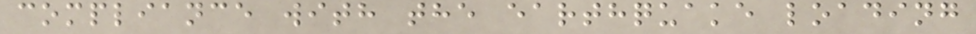compliance with the earthquake loading
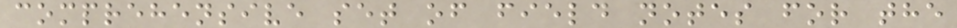comprehensive set of field notes for the
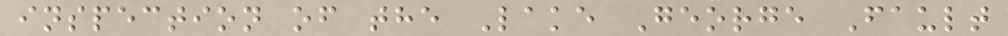inspection of the Lake George Fault
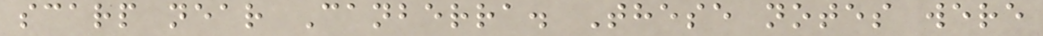scarp near Canberra. These notes were
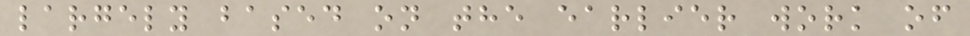largely based on the earlier work of
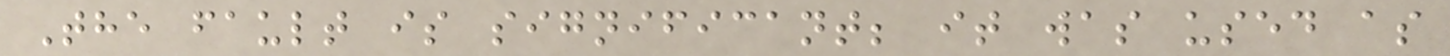The fault is significant; it was used as
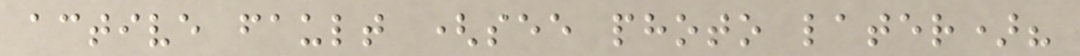active fault (see photo later)?
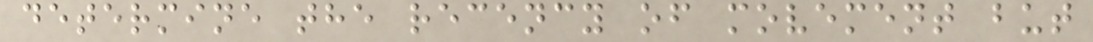determine the recency of movement but
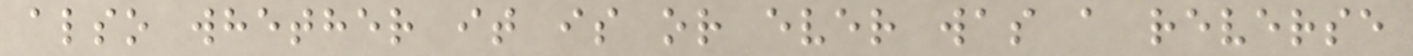also whether it is or ever was a reverse
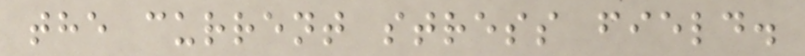the current stress field.
